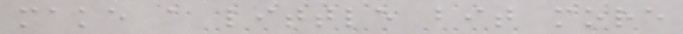make a little bit more
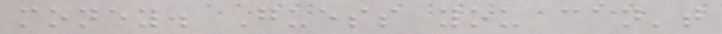money. Guess you can't
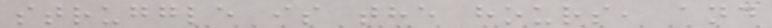struggle is the hours, and
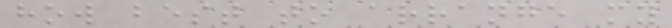how best to arrange my
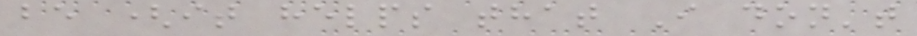be (it helps that I don't
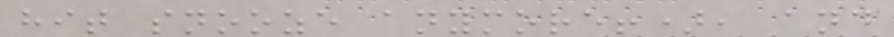hit snooze anymore!), and
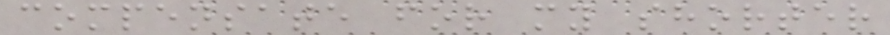compensate for my shorter
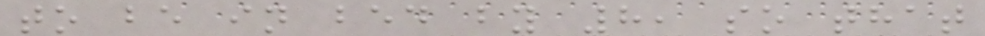to be in bed by 8, so that
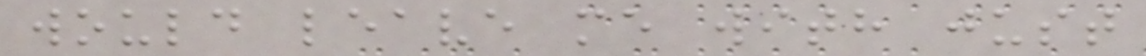would leave me with just
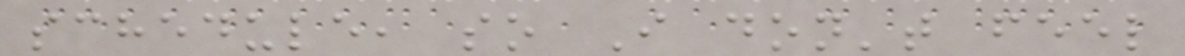schedule, so I don't feel
